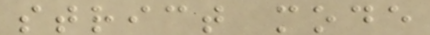strict mode
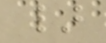}
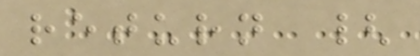return {
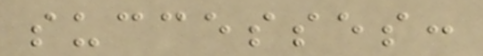successes:
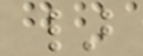}
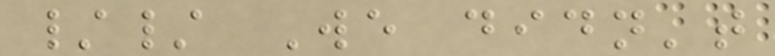// We didn't
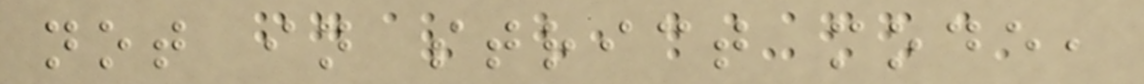not in strict mode,
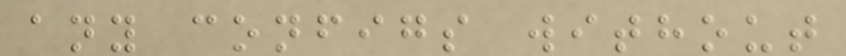any configs without
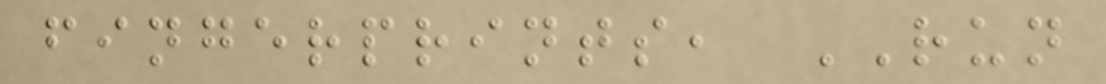fingerprints, RUN
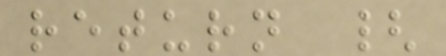return {
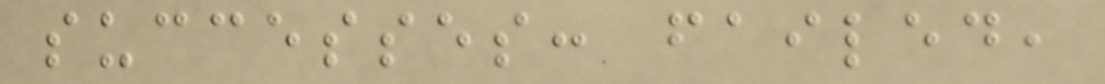successes: failed,
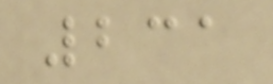231
